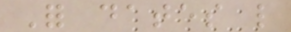For dates like
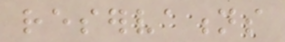reservations
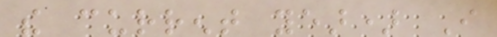the current year) I
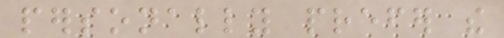personally prefer the
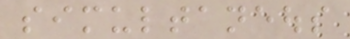simultaneous
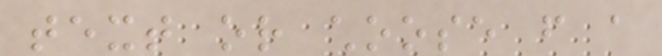text or choose from a
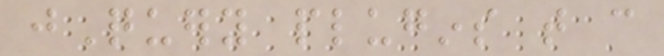jQuery plugins that can
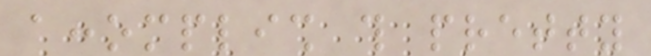accomplish this pretty
